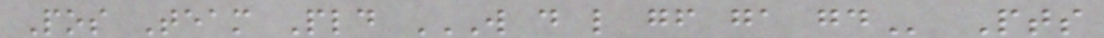Pos Team Pld W D L GF GA GD Pts
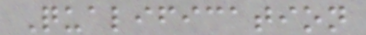Qualification
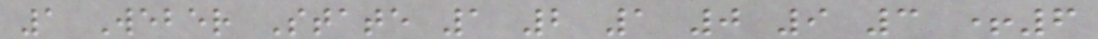1 Weber State 1 2 1 0 9 3 +6
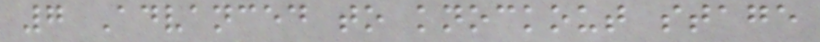7 Advanced to knockout stage
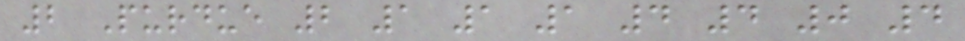2 Purdue 2 1 1 1 4 4 0 4
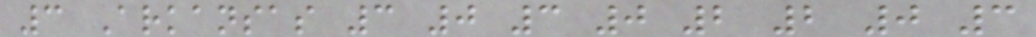3 Arkansas 3 0 3 0 2 2 0 3
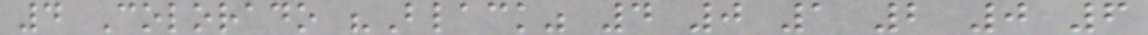4 Colorado "Black" 4 0 1 2 0 6
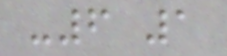-6 1
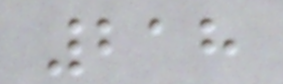218
